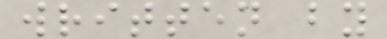written by
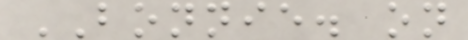BONNIE. on
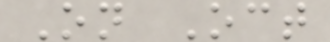On Oct
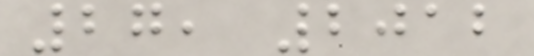27, 2012
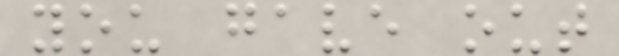you gave out
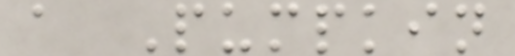a Pumpkin
